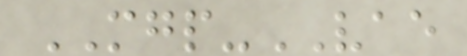MGP-VAE
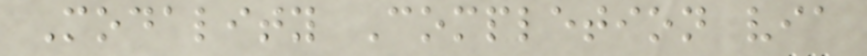Modality Completion via
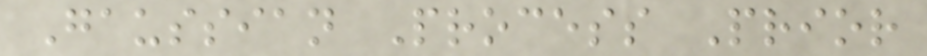Gaussian Process Prior
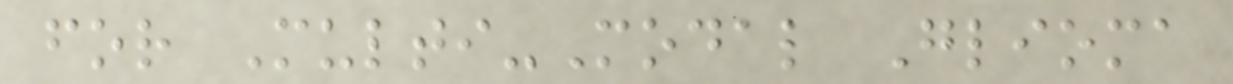for Multi-Modal Glioma
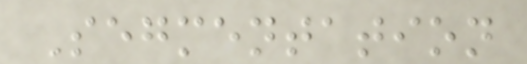Segmentation
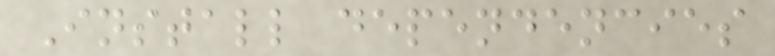Install dependencies
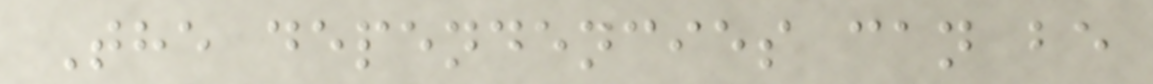The dependencies can be
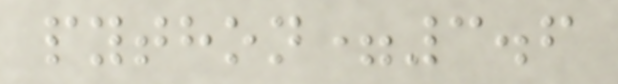python=3.6
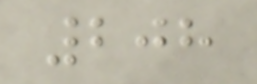208
